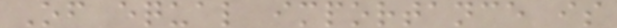Of equal importance is
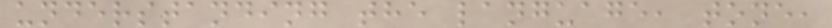understanding the language, tone,
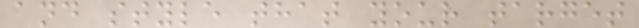and style that your target
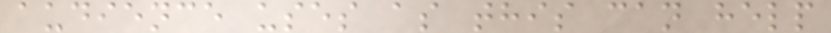audience uses as this can help
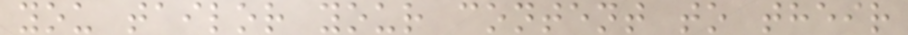you tailor your content to their
